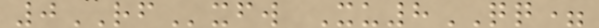0RFxfw Xu8QQ=
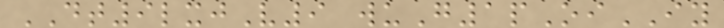DT9lxjV9 wuG1pOiIY
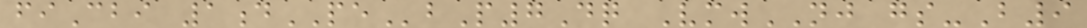fiCbi 1dPEbP7Dq VmwNJ gs-B9
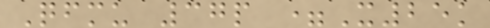Qfmu 37p =X25k
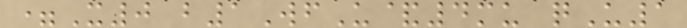=X0 b1WfU&4mu qU1
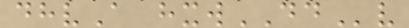dhvA hxwDDv
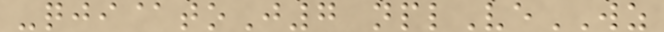-qji@toJ7 nplVeWZ
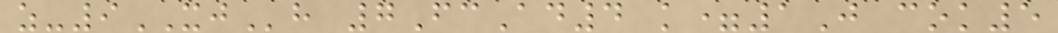z-9XJh 7FcAd4 k=1J cok5
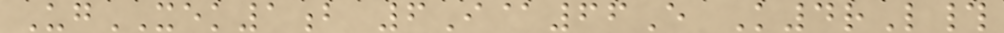UgXEK1b 6I@66E K4rL#
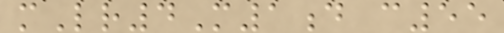mLr4M1d c55
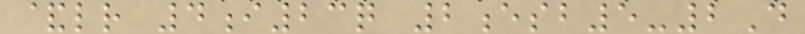&lr 4i23q 2esb5-2D
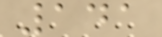141
